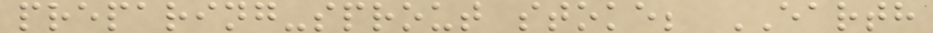preparing-sprout stoke; EARTH
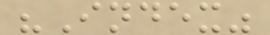"Index"
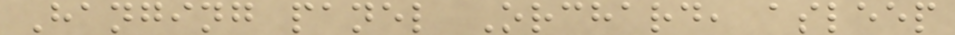Hanging panel Orchard, asleep
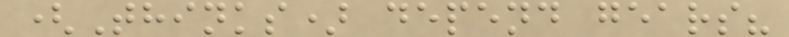(Thinks) depend gears?
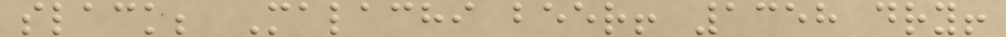slack; Malachi beer! 1358 dry!
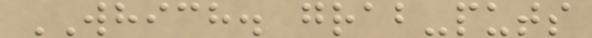WHICH. grab-puts
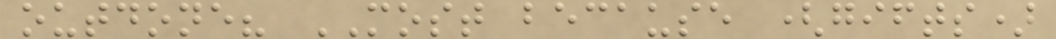outdone? MOST because (gifts)
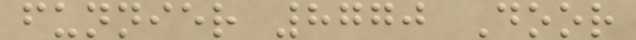funnier 8770 Door
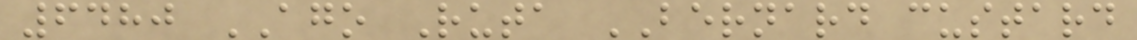6480 AGO Ruta BERNARD custard
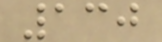130
